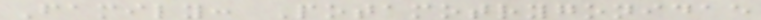Family: Potamotrygonidae
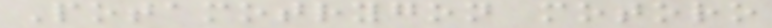Potamotrygon motoro
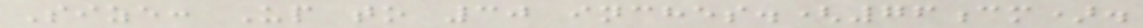Size: Up to 30 inches.(76cm).
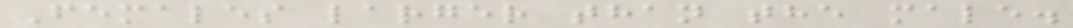Females larger than the male.
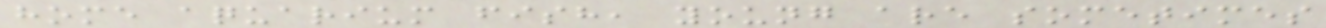home aquarium fish, young are sometimes
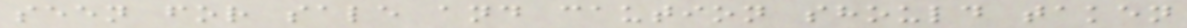seen for sale and caution should taken
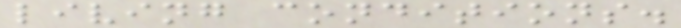living conditions.
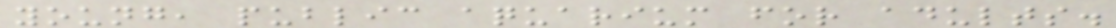young, public aquarium for adults.
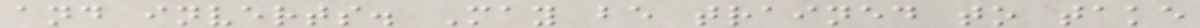and inverts. May be trained to take
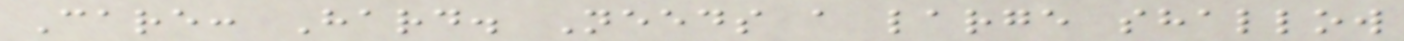Care: Hard. Needs a large shallow
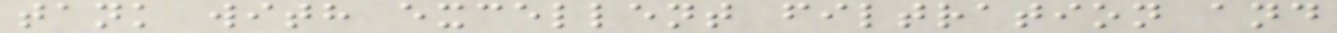tank with excellent filtration and
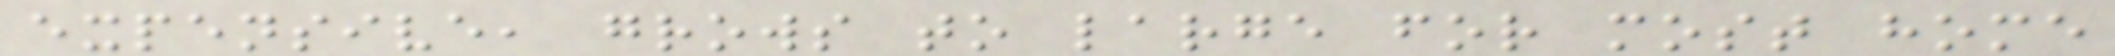expensive, grows to large for most home
